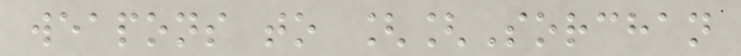weapons to [[Sorchan
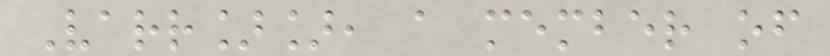Varr]], a member of
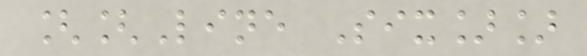[[Line Six]]
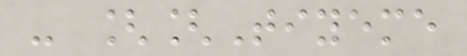- [[Tiyeme
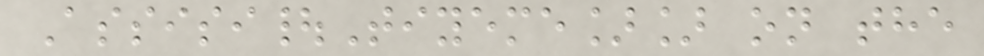Assisi|Tiyeme]] on the
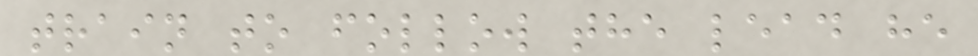train to follow the lead he
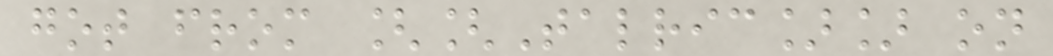got from [[Talric]] on
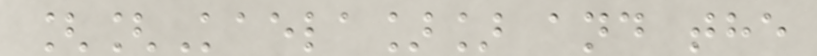[[Kaela]] and the
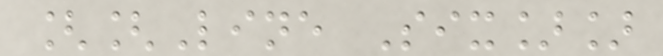[[Line Six]]
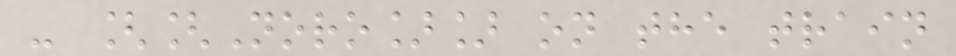- [[Noro]] on the train
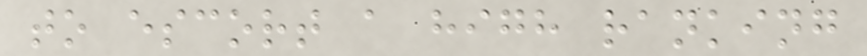to escort a high ranking
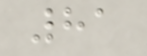81
